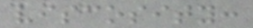viscosity:
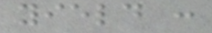yield :
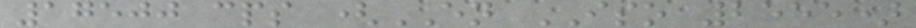17500 cps (EN ISO 2555)
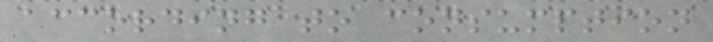according to consumption
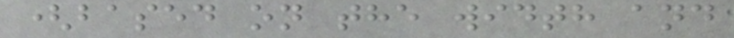(based on the width and
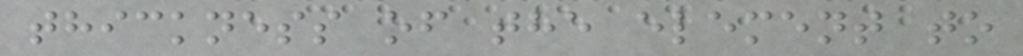thickness of the element to
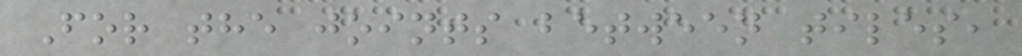For the joints between tiles,
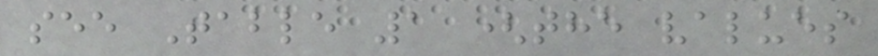see Table 1 (the values
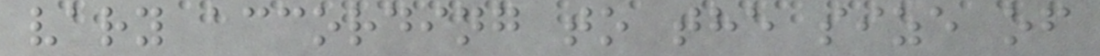vary according to the size of
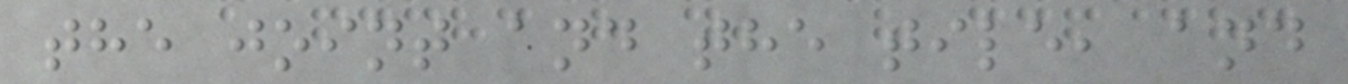the joint and the tile, and
